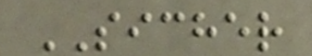SICHER
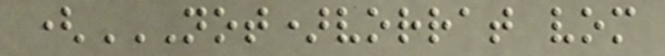(NOT)VORRAT VOM
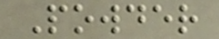Powder
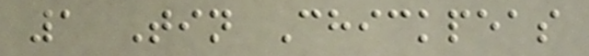1 Tin Chickpeas
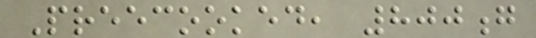Preecooked, 800g
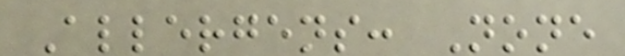Allergens: None
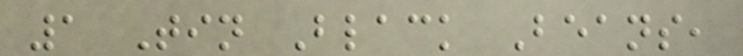1 Tin Black Beans,
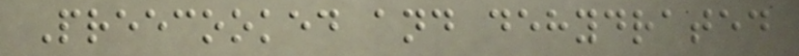Preecooked and dehydrated
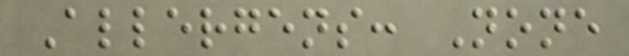Allergens: None
